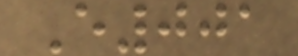E001
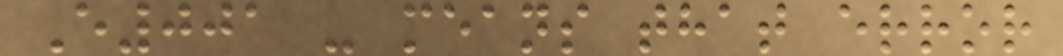E001 - means that error
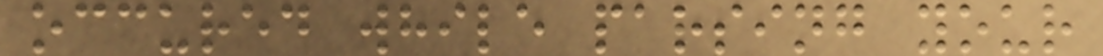occured while parsing your
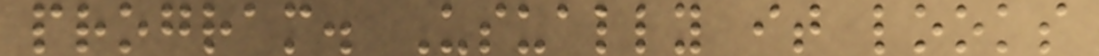program. Usually it looks
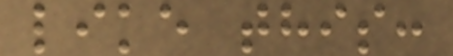like this:
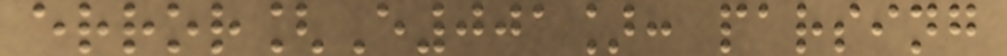error[E001]: parsing
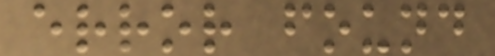error found
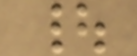|
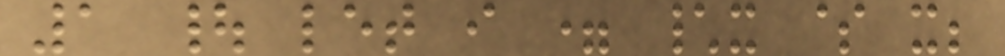1 | let i = \x $ x;
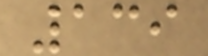139
